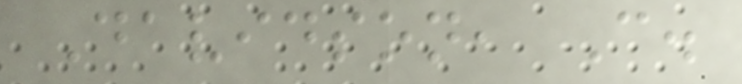Davidson, C.
